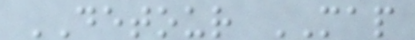DETOUR MAP
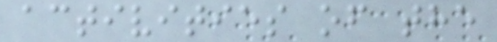activities of the
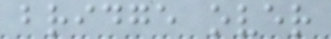bridge over
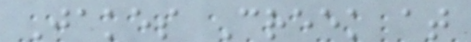Jakes Creek at
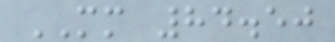MM 84.50
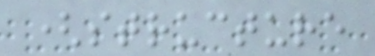(structure
